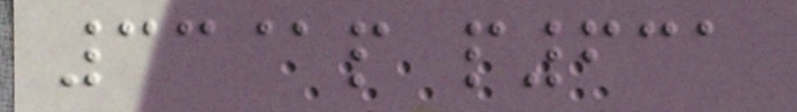33@p p631
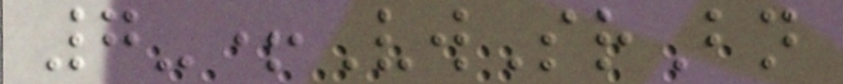7-+VwSrBn
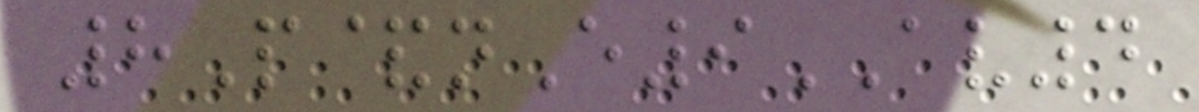8P&nE9AV4
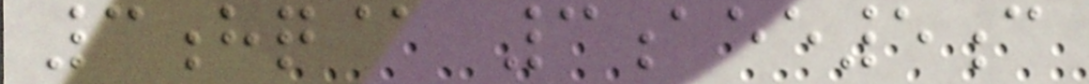3hq@ 3aee5c
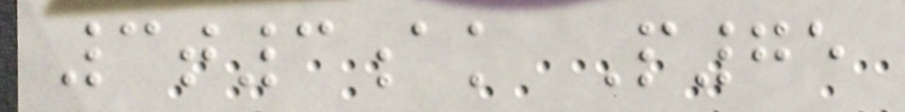3t3ak P75
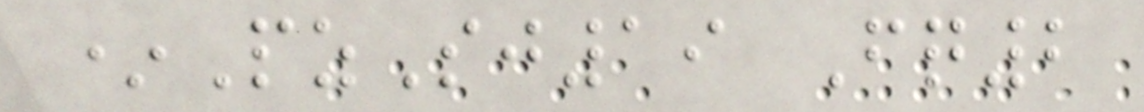*PzSj19 Fq2
